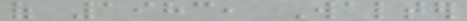of 1983, Walter
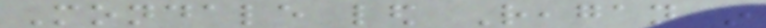Mondale led Reagan in
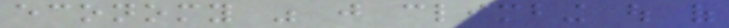economy was just climbing out of
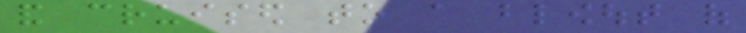and cruised to a blowout of
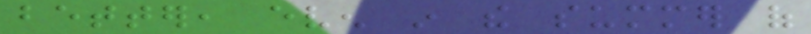better, even in the summer of
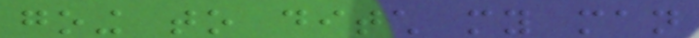going to ditch my man
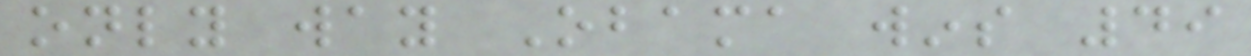only way Obama wins 49
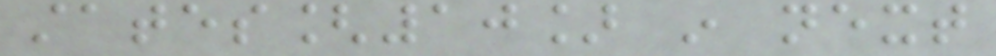states[10] in next
